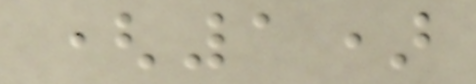(1)
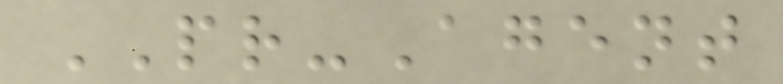PR-Agent
